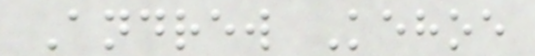Andrew Kehoe
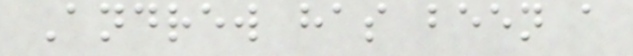Andrew has been a
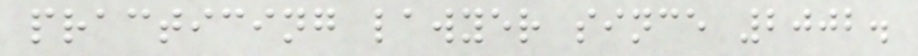practicing lawyer since 2002.
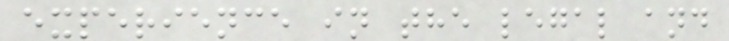experience in the legal and
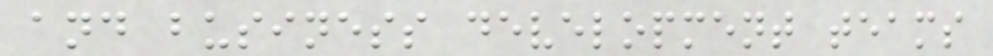and business development teams
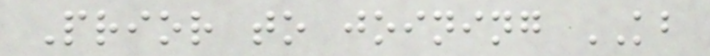Prior to joining KB
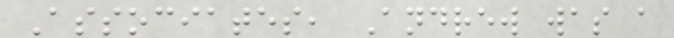Associates, Andrew was a
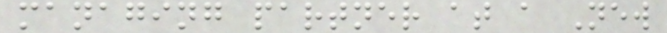managing partner at a New
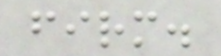firm.
